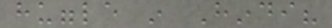huggle in Hindi?
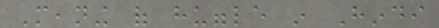Meaning of huggle in Hindi
